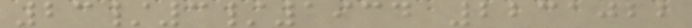23/3/1934 2231022
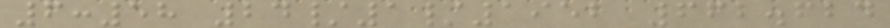6:58 24/1/1952 662.624
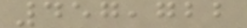457,722
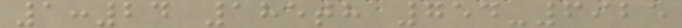1:24 185th 754-6925
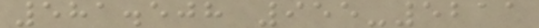581.508 955-5211
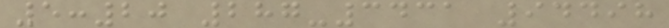5:20 287-3431 94498
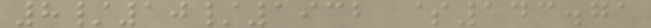8/10/1932 $143.71
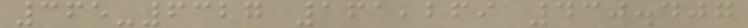365-6327 161,269 430.407
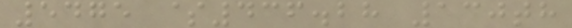5475 $436.28 130th
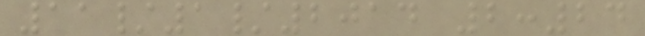11/1/2014 2:24
